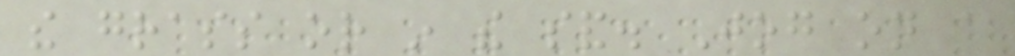the grass or in the sand. Jog on a
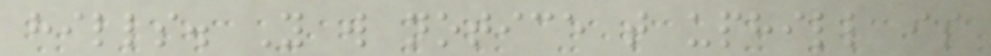hills. You will notice that uphill is
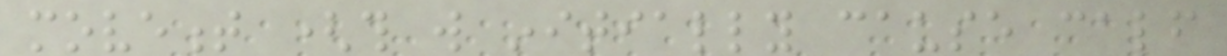movement (this will initially cause calf
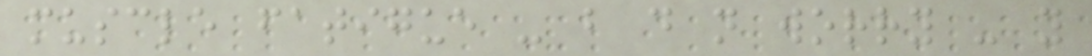muscle fatigue - but do not worry - you
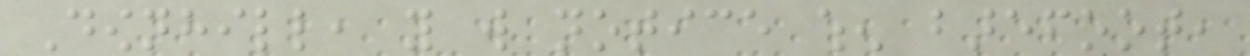Downhill, you will notice when barefoot,
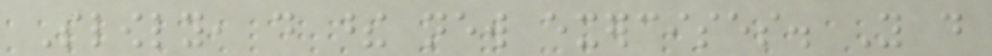Slowly, do these new exercises. You do
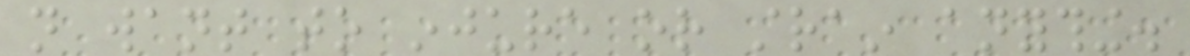not want to injure or strain anything.
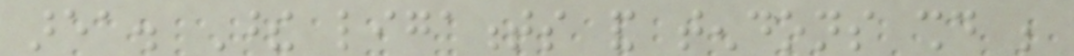area. These ligaments and tendons should be
